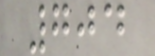704
